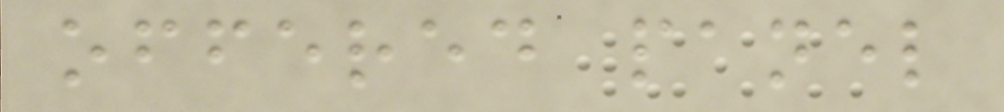offered panel
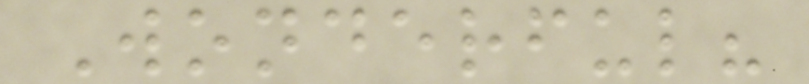Wonderful?
